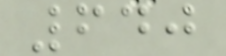640
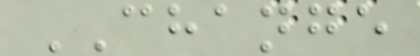CHANGE
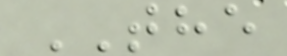THE
